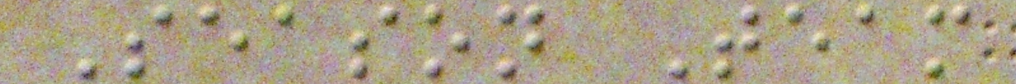Season Team
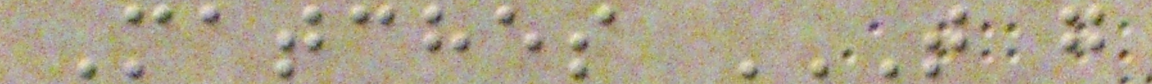Matches T G
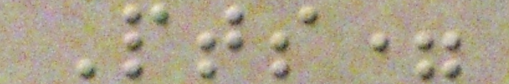Pts=
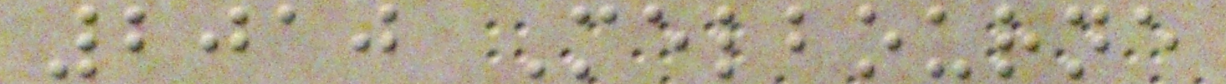2010 Melbourne
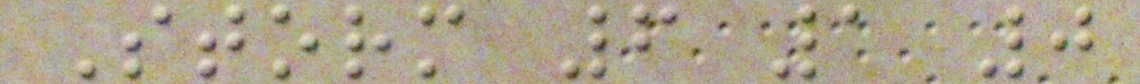Storm 6 1 0
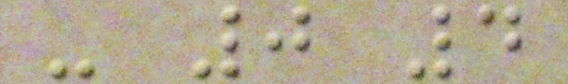- 0 4
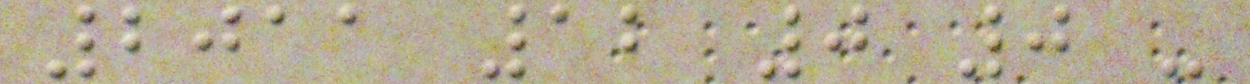2011 12 0 0 -
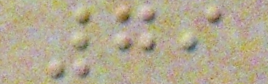79
